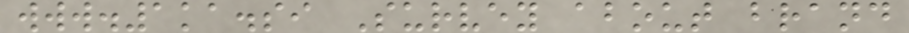www.1ka.si Survey about brand
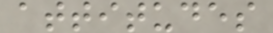attitudes
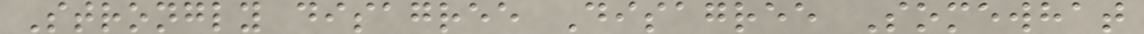Strongly disagree Disagree Somewhat
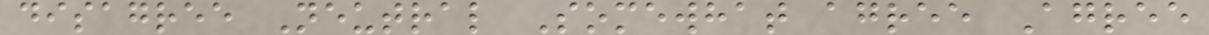disagree Neutral Somewhat agree Agree
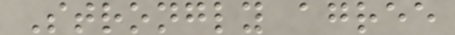Strongly agree
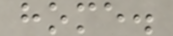home.
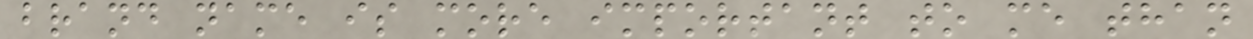brand name is more important to me than
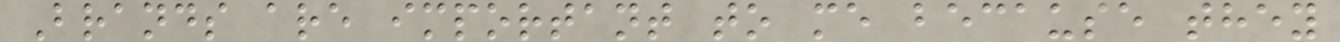Brands are important to me because they
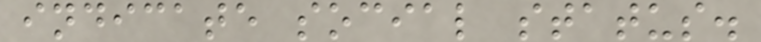indicate social status.
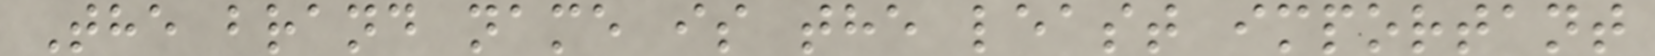The brand name is the least important
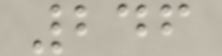246
